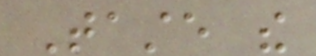Taste the
